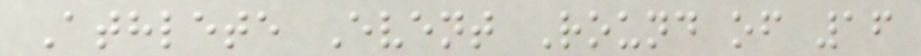Athlete Event Round of 16
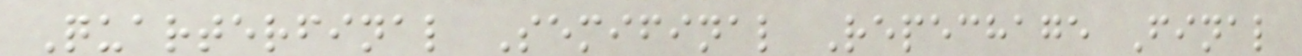Quarterfinal Semifinal Repechage Final
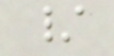/
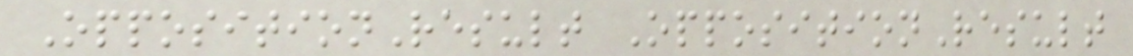OppositionResult OppositionResult
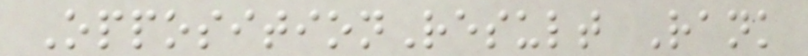OppositionResult Rank
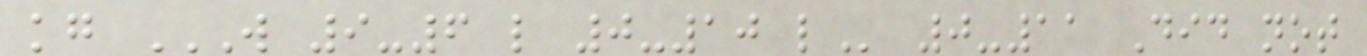kg W 9-6 L 0-10 L 0-11 Did not
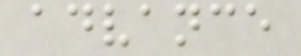advance
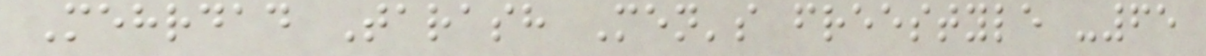Mehrdad Tarash Men's freestyle -65
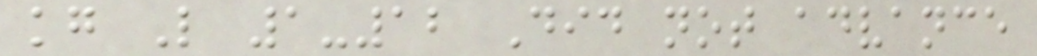kg L 1-12 Did not advance
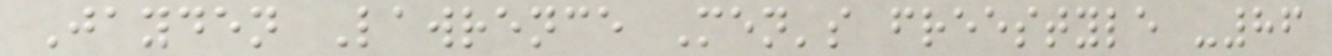Jayden Lawrence Men's freestyle -86
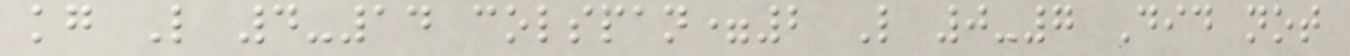kg L 4-14 colspan=2 L 0-7 Did not
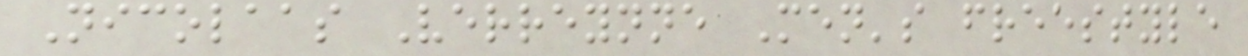Nicolaas Verreynne Men's freestyle
